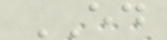ED
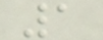1
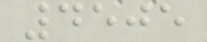4505
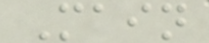Main
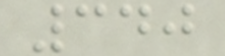340
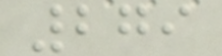279
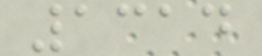1314
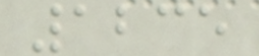1235
